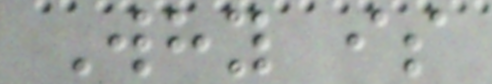Why is
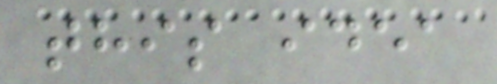this idea
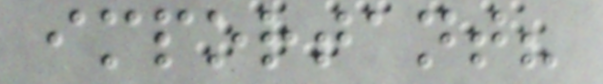important?
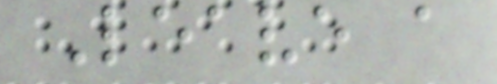Leave a
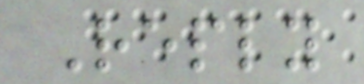Reply
